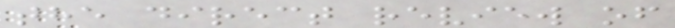the direct review of
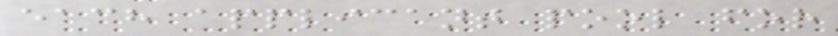each applicant pool for
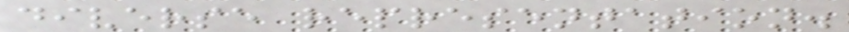diverse representation.
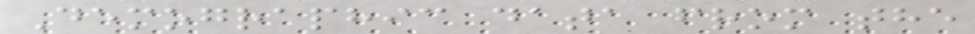Demographic data from the
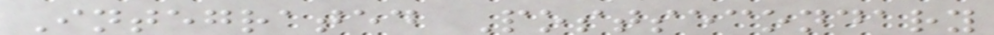Integrated Postsecondary
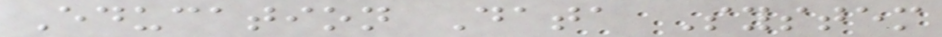Education Data System
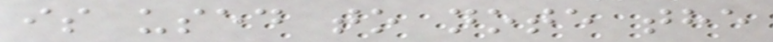is used to note the
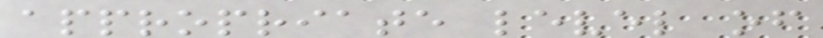appropriate level of
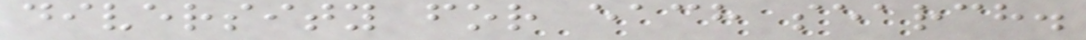diversity for each search.
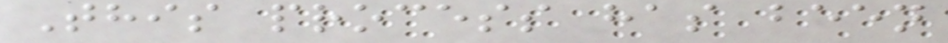This process has been
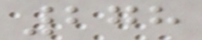278
